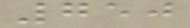750
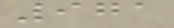971
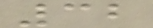32
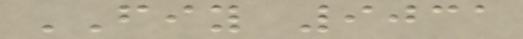FIY 9031
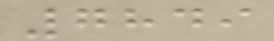7849
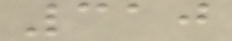310
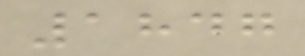1847
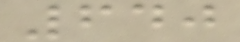640
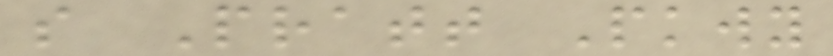s Pratt Pkwy
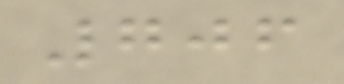706
